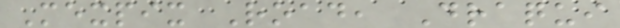Mexpix Road, Draqui
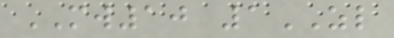MW10 1ZL
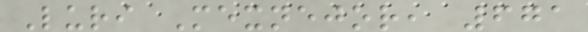Luri Mexnejor, 671
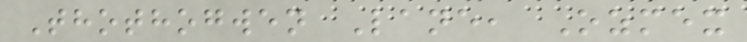Thothogwen Lane, Ozmex
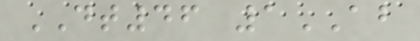DT46 1AB
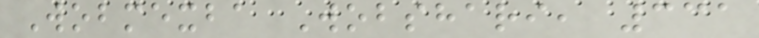Wobmexba Wobshari, 331
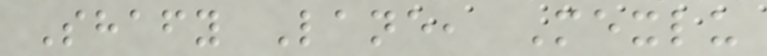Shafy Lane, Mexlu
